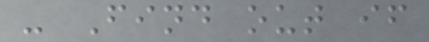- Find out if
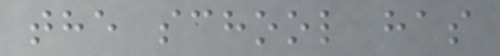the school has
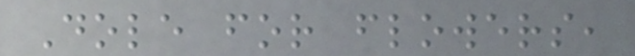Dole for flowers,
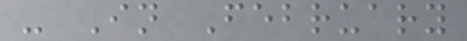- In February
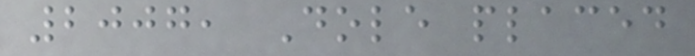2007, Dole placed
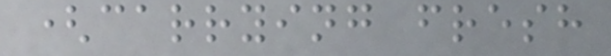(carrying fresh
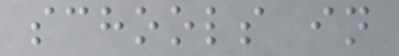schools in
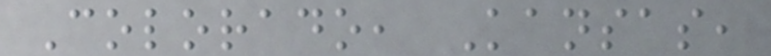Colorado, Kansas,
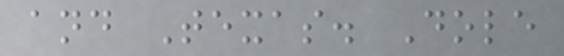and Texas. Dole
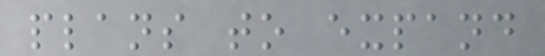plans to expand
